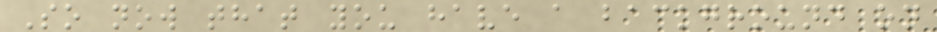So now that you have a background on
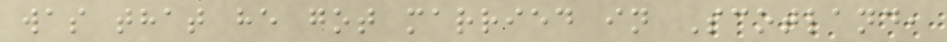was that he got married in Scotland,
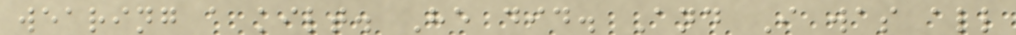wearing a kilt. He did. And I was all
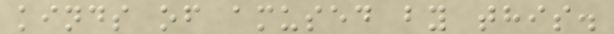kinds of amused by this.
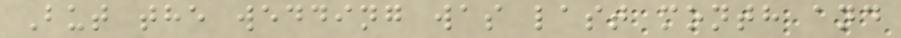But the wedding was last month and
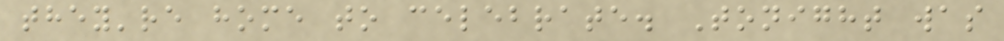they're home to celebrate. Tonight was
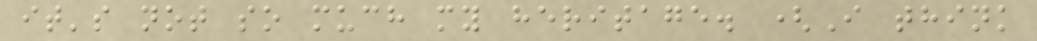it's not so much my heritage. (I think
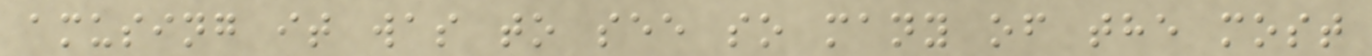amusing it was to see so many of the most
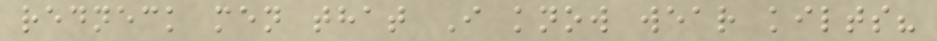redneck men that I know wear kilts?
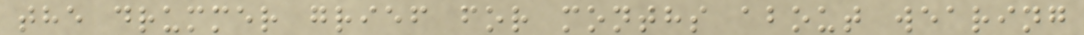the drummer grief for months about wearing
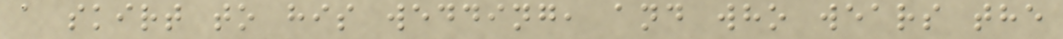a skirt to his wedding, and who wears the
